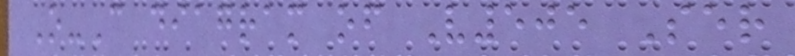O-C diagram of V505 Ser
